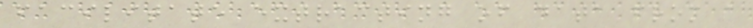facilitate extracting of data from a
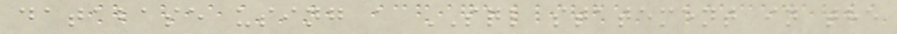database using a SQL statement in the
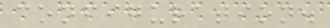configuration.
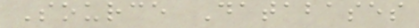Source Databases
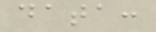data:
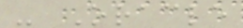- Oracle
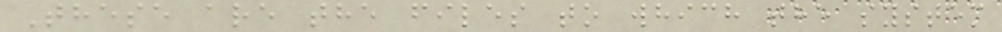These are the files to which the system
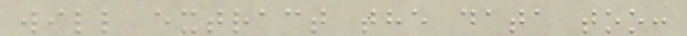will extract the data too:
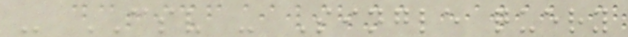- CSV - Single query
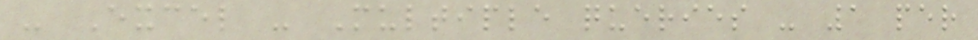- Excel - Multiple queries - 1 per
